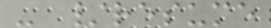- /resume
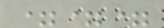===
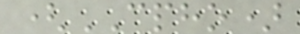(CPHO)
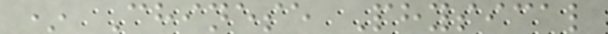* Chinese Physical
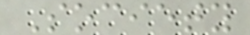Society
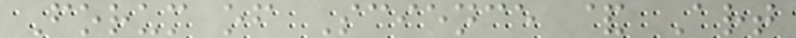Forum of Science & Art
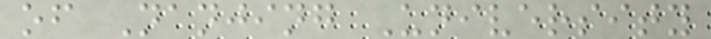of Nanjing University
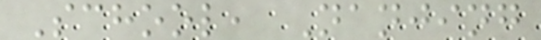School, Nanjing
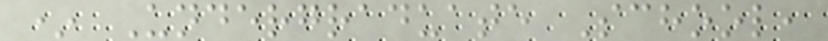* Undergraduate School,
